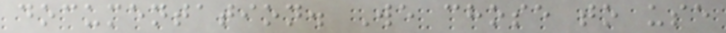documentation. We chose to use
